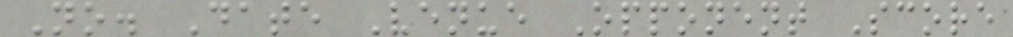No. Date Venue Opponent Score
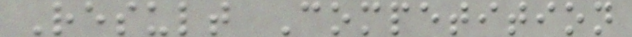Result Competition
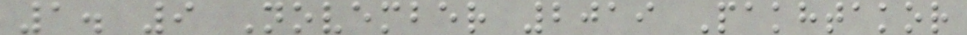1. 9 November 2019 Pakhtakor
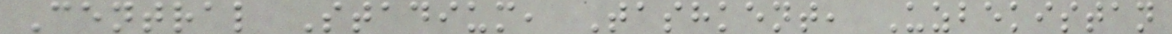Central Stadium, Tashkent, Uzbekistan
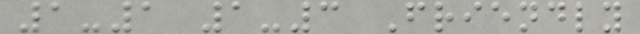1-1 1-3 Friendly
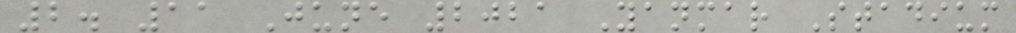2. 11 June 2021 Yanmar Stadium
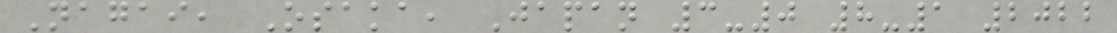Nagai, Osaka, Japan 3-0 8-1 2022
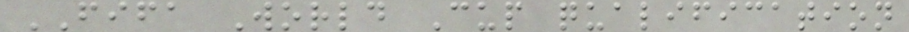FIFA World Cup qualification
